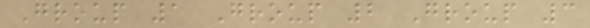Group 1 Group 2 Group 3
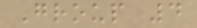Group 4
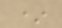*
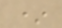*
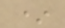*
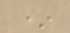*
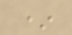*
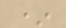*
